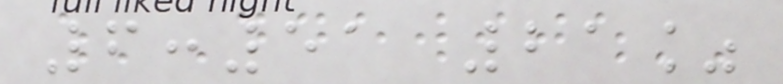6:51 21%
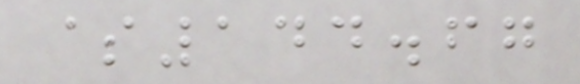$144.67
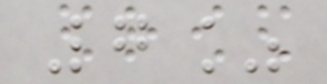7%
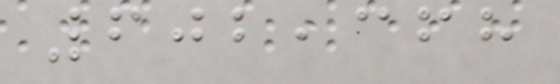602,368
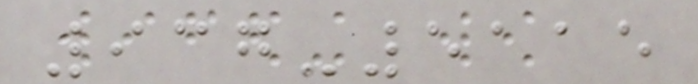937-5115
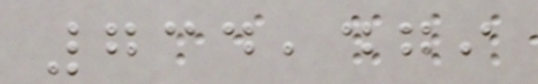734,479
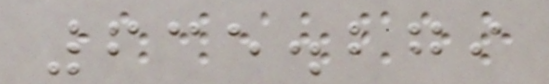635.279
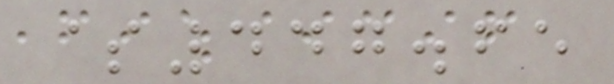$447.65
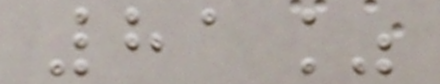81%
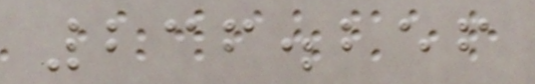236.256
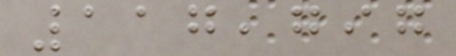117,797
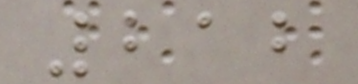212
